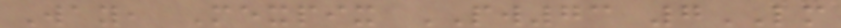Way, Mexpix PW73 7LM
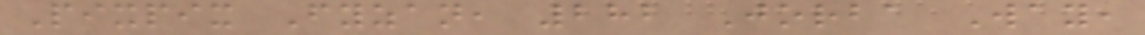Pixpix Fyzan, 282 Jorba Way,
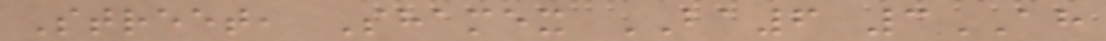Street, Shamex BA6 3AH
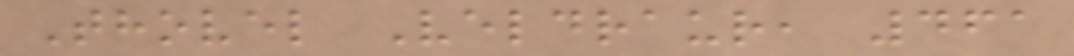Thovel Veldraur, 461
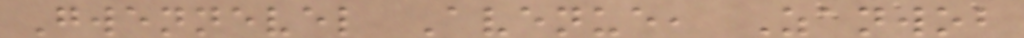Gwennevel Avenue, Zanwob
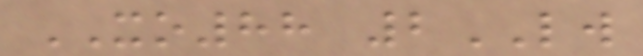XO88 2LW
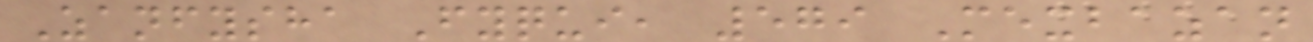Zanfysha Fyqui, 579 Mexbazan
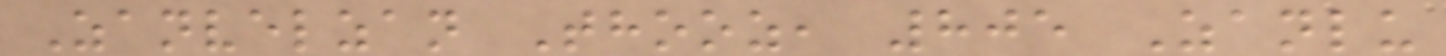Zanvelzan Thooz, 805 Zanlu
